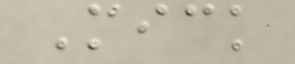Mick
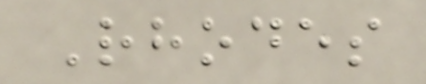Rhodes
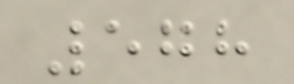578
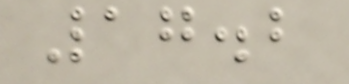17.2
